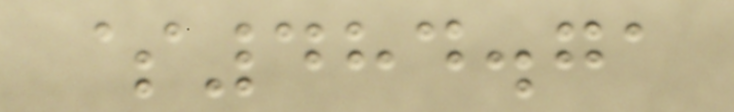$484.71
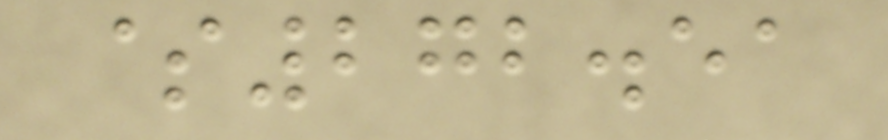$272.51
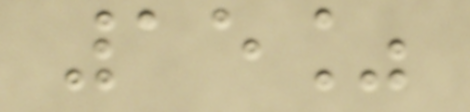15%
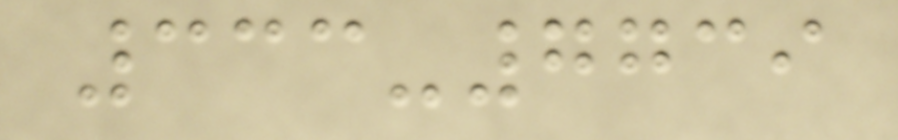333-7739
